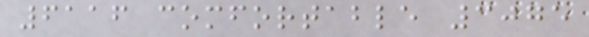6116 comfortable 3075
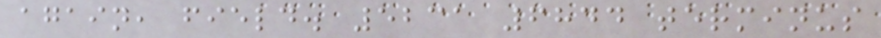again, field. 5231 6844 terminus
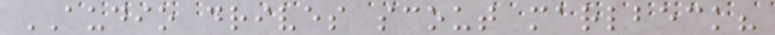AUDIO drives scout marlbeck?
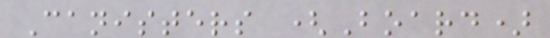Canisters (Board)
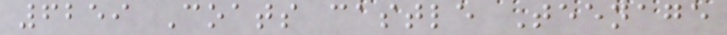6259 Coats castle Teenage
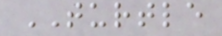TURTLE
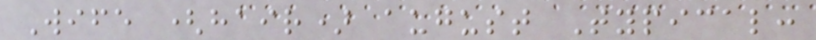Wife (hair) august Typical:
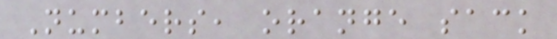Numbers, orange sack
